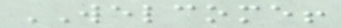WELCOME!
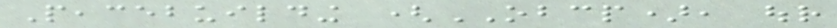Peacebuilding (OBCP), our
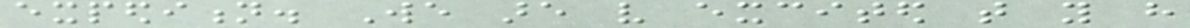expedition. We are very excited that you have
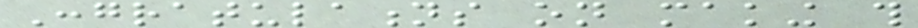Congratulations on making this
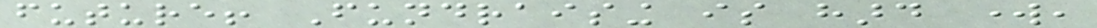future! Fundraising is hard work,
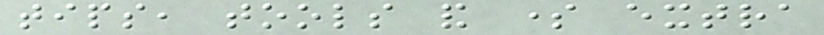tips, tools and some extra
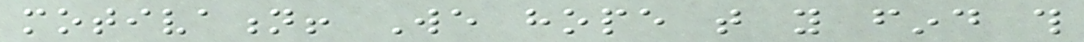motivation! We hope that you find this
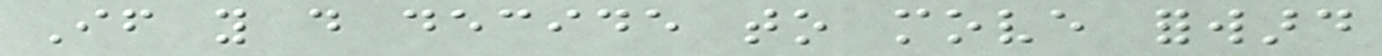If you do decide to move forward
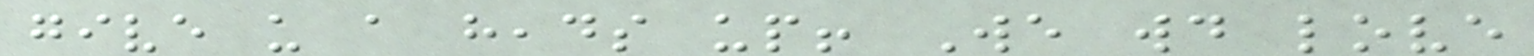give us a heads up! We would love
